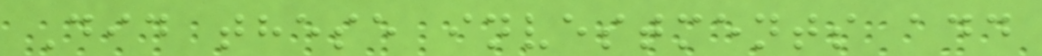Did these investments add
